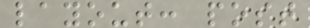layout: post
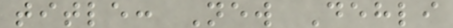title: New Dehli
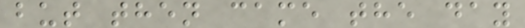but then came the day
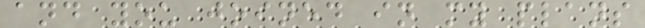and you joined in my plans
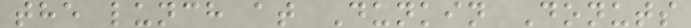the lunch at Dunkin Donuts
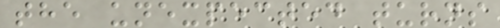the unexpected turns
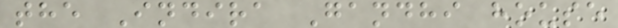the Indira Gandhi house
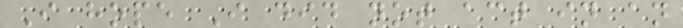I hope I did not act in an
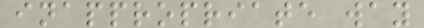inappropriate way
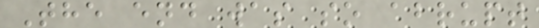The end was so abrupt
